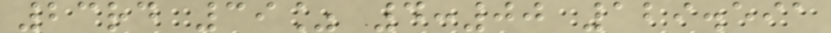23rd 39% 4:00 129.591
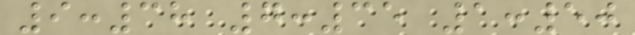9:38 7:35 1:50
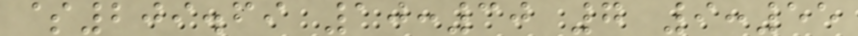$209.69 10:30 7 9:55
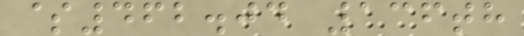$462.04 136th
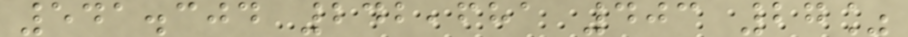541.304 242,681 403 27%
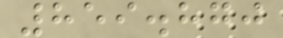859.870
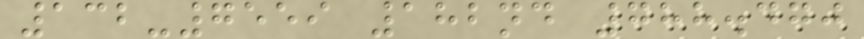132-7559 182nd 788.470
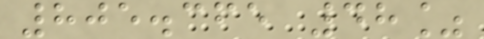805.365 48%
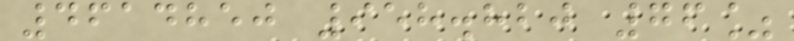4614850 958.820 76%
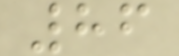86
